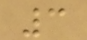3
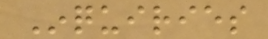Inquiries
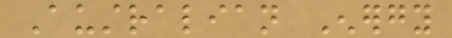Australian Energy
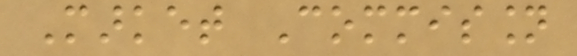Market Commission
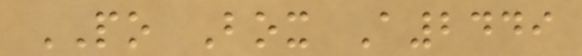PO Box A2449
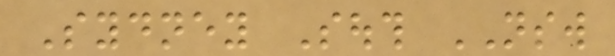Sydney South NSW
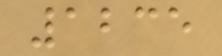1235
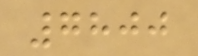7800
